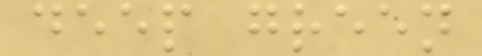deep green
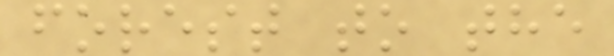forest to the
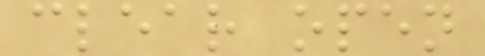clear open
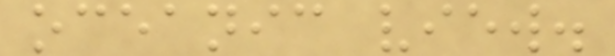oceanic view.
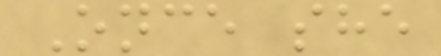Once she
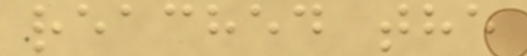reached the
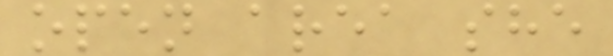open area she
